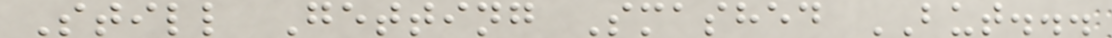Still Getting Smashed BUT...
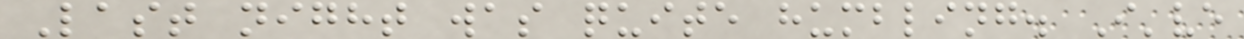Last night was quite humbling. I've
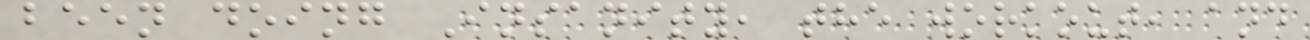been doing Insanity, the workout, and
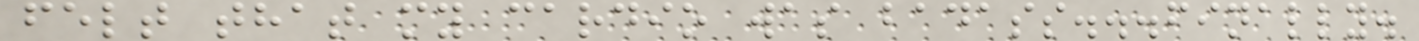felt that my cardio was badass...finally.
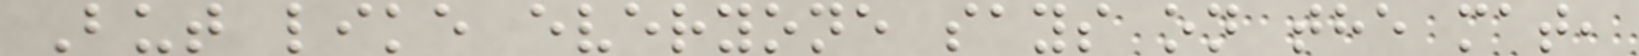But like everyone says on the mat,
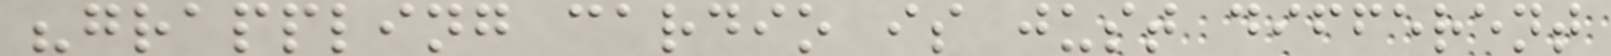"grappling cardio is just different
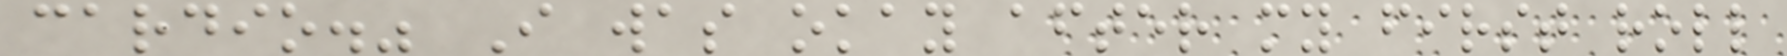cardio." I was okay after my first roll
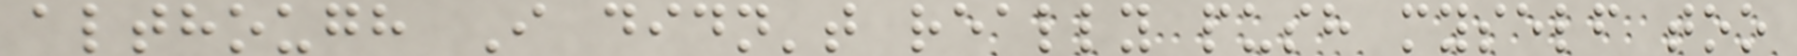although I didn't really push myself too
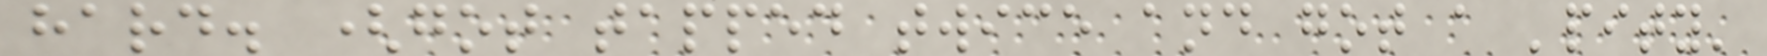hard. (got tapped twice and got a 'pity'
